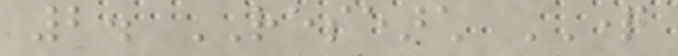2. RESEARCH QUESTION
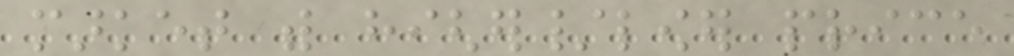market with higher/lower price
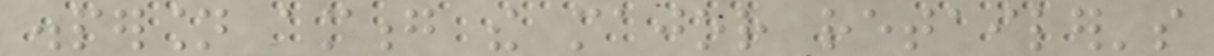dispersion among the major retailer's
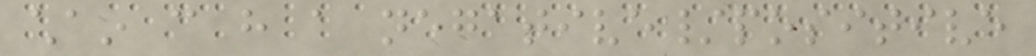chain can have a negative/positive
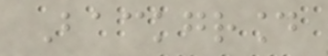Background
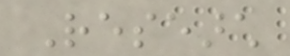Research
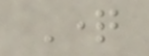Question
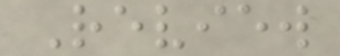Review
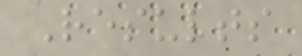Results
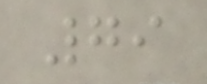79
